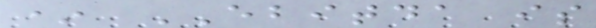* EBITDA is
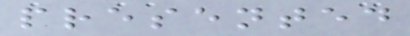presented
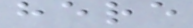here
